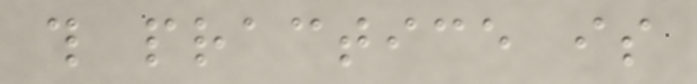this practice is
